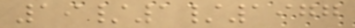19/1/1977
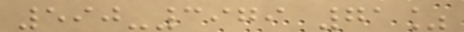590-3979 71%
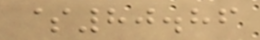$80.86
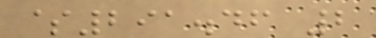$291.46 2
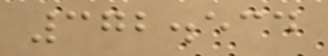372.534
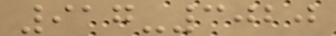917-3020
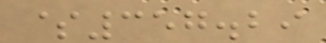$357.29
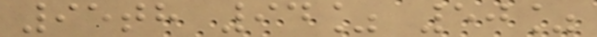95th 94% 50%
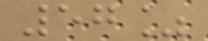57%
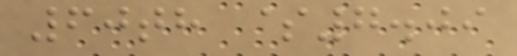60th $7.09
